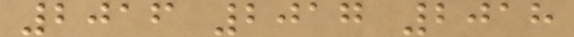2016 2017 2018
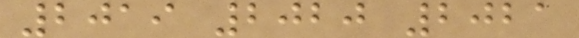2019 2020 2021
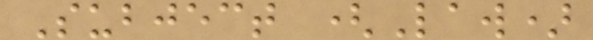Subject (Law)
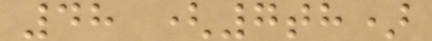48 (7th)
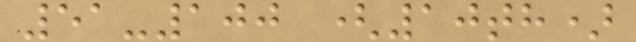51-100 (10th)
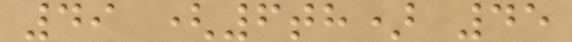49 (6th) 45
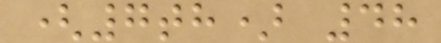(7th) 48
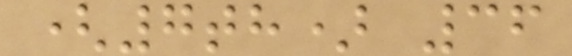(7th) 36
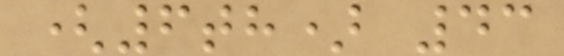(6th) 43
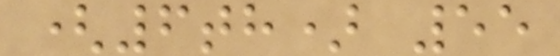(6th) 55
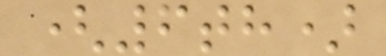(6th)
